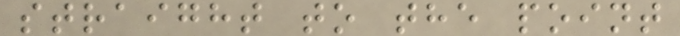straight to the point
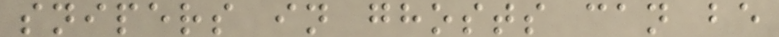snipers in ghosts can be
